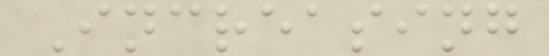Increasing
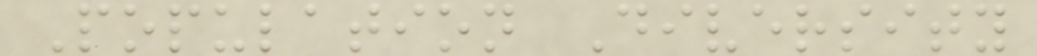Population Diversity
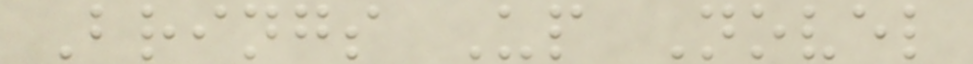Brings Up Novel
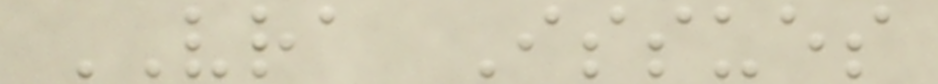VRA Issues
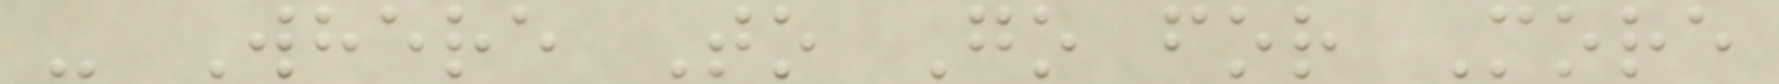- Where To Go for More
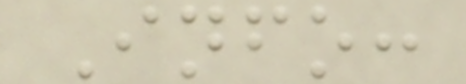Info:
